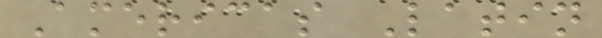Americas Latin
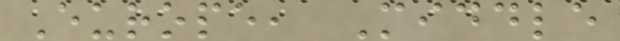Europe, Middle
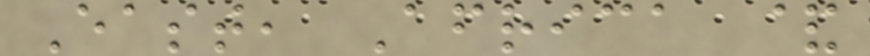East, Africa &
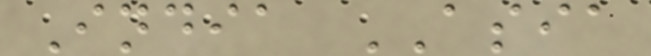India ASIA
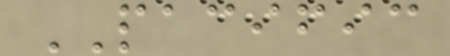PACIFIC
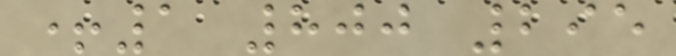+1 800 295
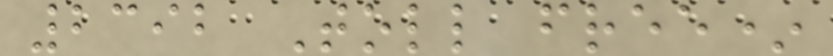2392 Toll free*
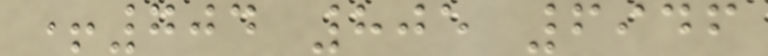+704 805 6946
